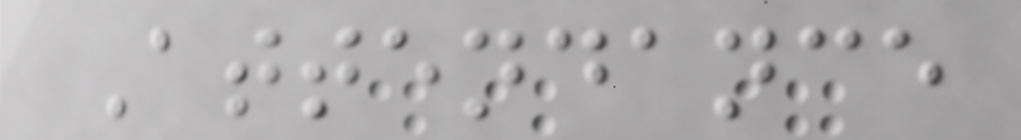Attendance
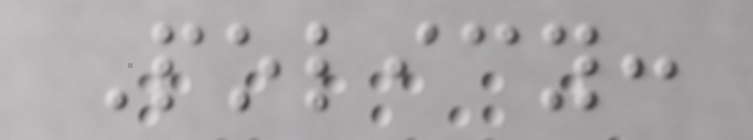Policy:
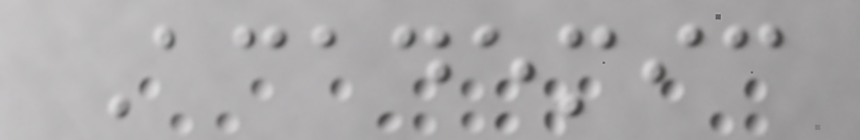Academic
